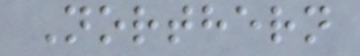Northern
